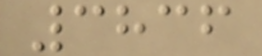3836
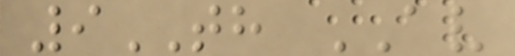9TH AV
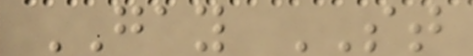GAY ST
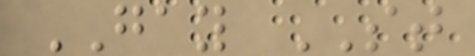GAY ST
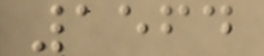1564
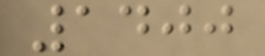1400
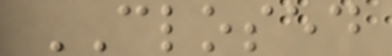CLOSED
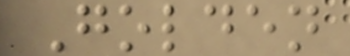Golden
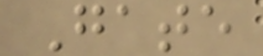Gate
